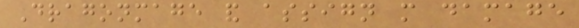Dragonmage and assign more damage
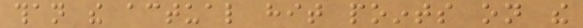than the actual hit points on the
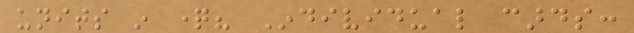units in question? Individual cards:
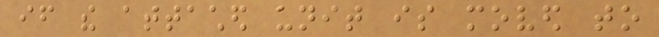if the attached unit is moved to
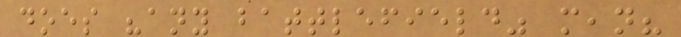does "any battlefield" mean?
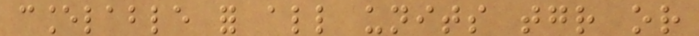cancelable for all units together or
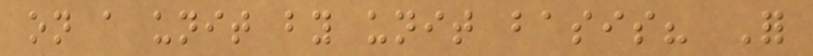on a unit by unit basis? For
